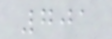701
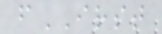fIRST
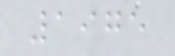1975
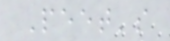Peet's
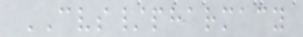CVS/pharmacy
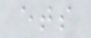ets
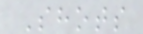Shots
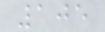105
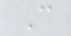C
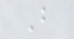B
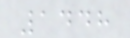1448
